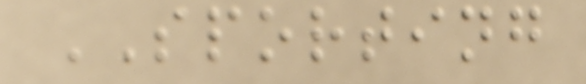SPORTING
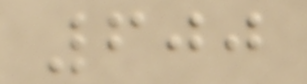600
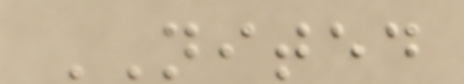NITED
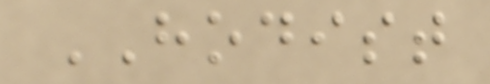HODIST
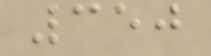350
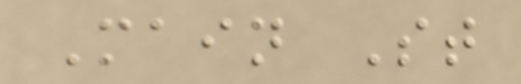Main St
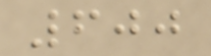600
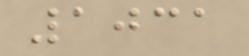1031
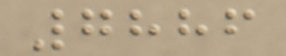7886
